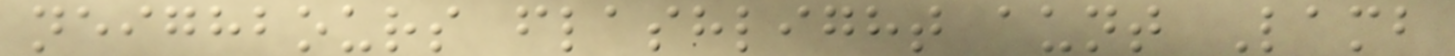neighbours flashlight aunt Lamb
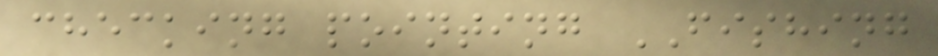checking pointing FISHING
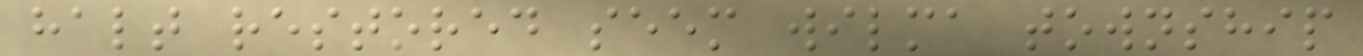halt restored seem wilma township
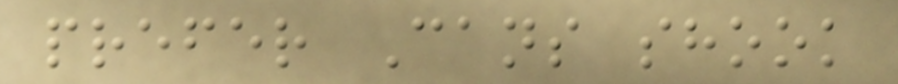prefer Cans shook
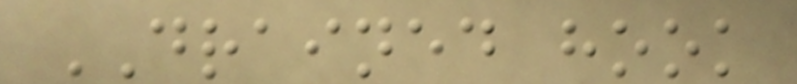DRAINED hook
